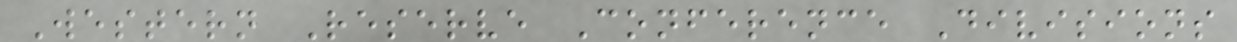Western Reserve Conference Divisions
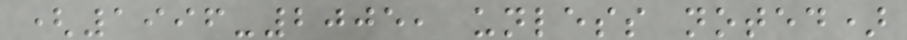(1996-2005, unless noted)
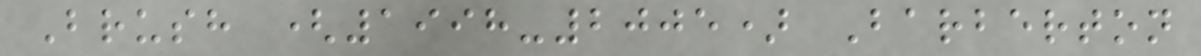Brush (1998-2005) Barberton
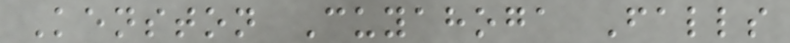Kenston Cuyahoga Falls
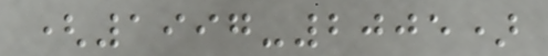(1997-2005)
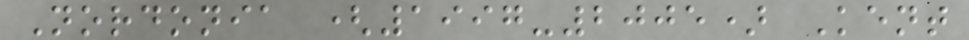Nordonia (1997-2005) Kent
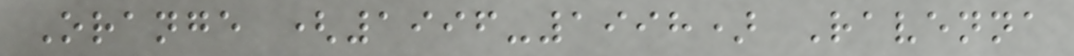Orange (1996-1998) Ravenna
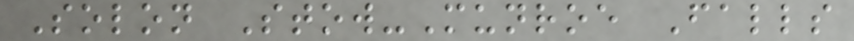Solon Stow-Munroe Falls
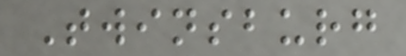Twinsburg
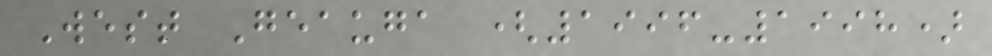West Geauga (1996-1998)
